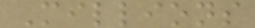Millions
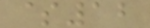$12
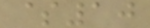$10
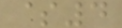$4
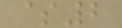$2
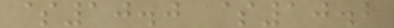$10.0 $10.2
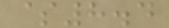$8.4
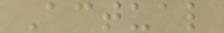Actual
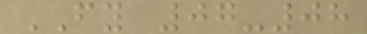FY 07-08
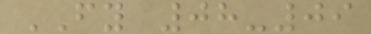FY 08-09
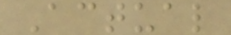Actual
